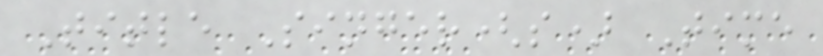Title Singer(s) Time
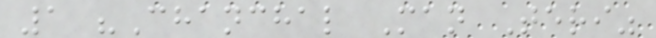1 "Chanchal Man Teri"
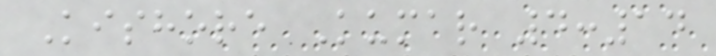Kishore Kumar 4:14
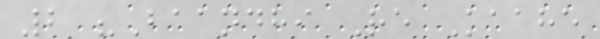2 "Baandhi Re Kaahe
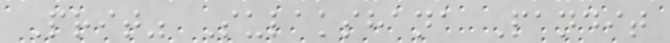Prit" Sulakshana Pandit
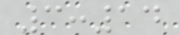3:14
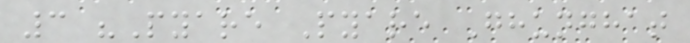3 "Pyare Pyare Ghunghat
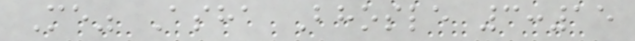Me" Asha Bhosle 3:15
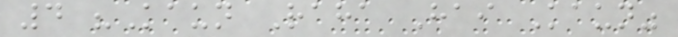4 "Kaun Raha Hai Kaun"
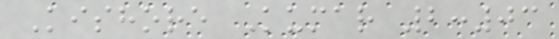Kishore Kumar 2:03
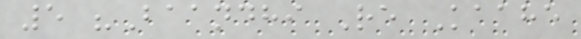5 "Baandhi Re Kaahe
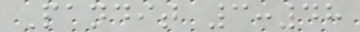Pandit 3:48
